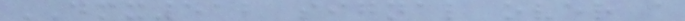DMX512 signal over a
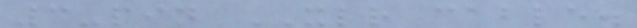3-pin XLR cable.
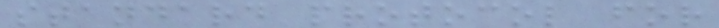standard protocol for
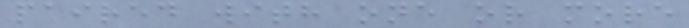paired with one or more
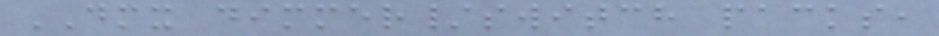DMX dimmer/switch packs,
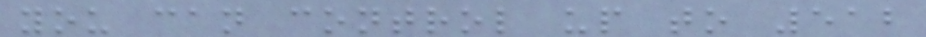you can control up to 512
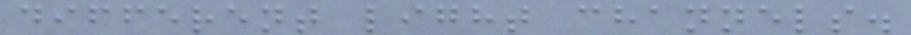different light channels.
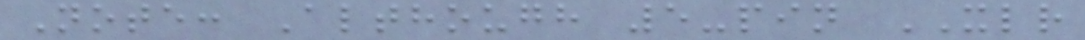Note: Although 5-pin XLR
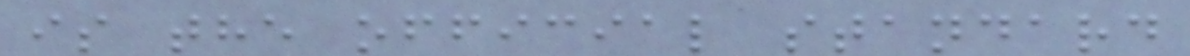is the official standard
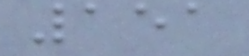151
